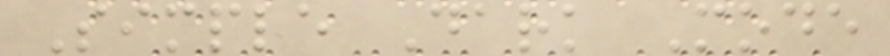Simple Dark Mode
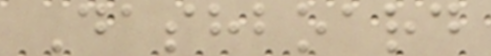Dashboard
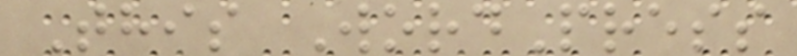This WordPress
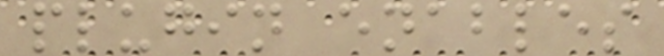plugin enables
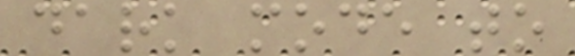dark mode to
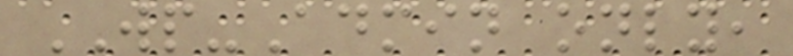WP-Admin only,
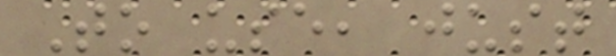To use, just
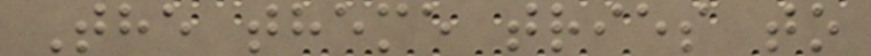The theme tries to
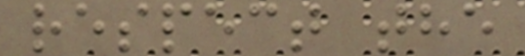respect the
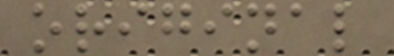original
